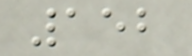152
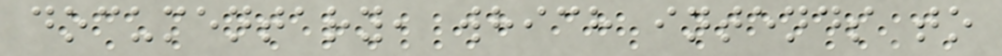documentary, which intends to
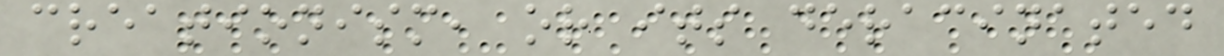creationism, or its deracinated
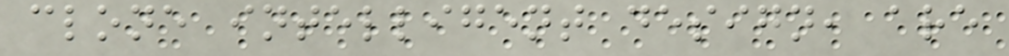clone intelligent design, are
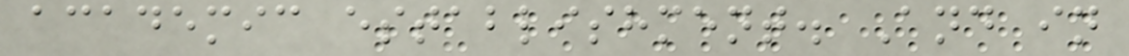academic establishment. And in
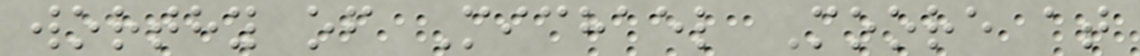worthy of Michael Moore at
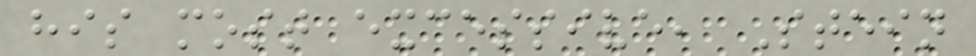his most excessive, Stein
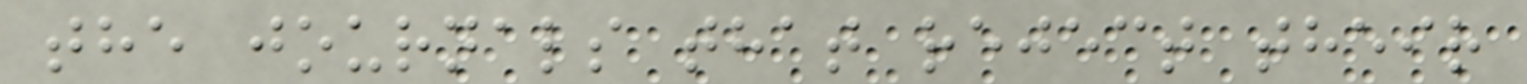the journals that reject their
